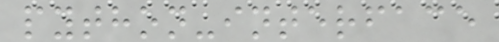python-interface
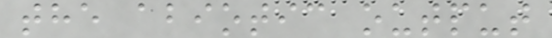the abiotic output
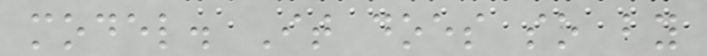model. It does so by
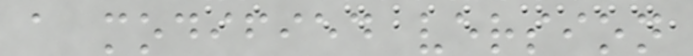a modified version
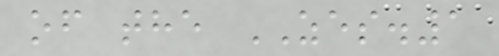of the ZES.1
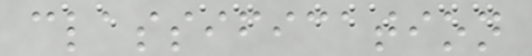classification
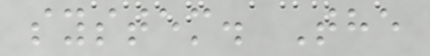system. The
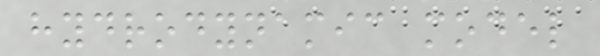hydrodynamic model
